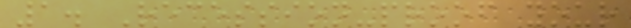1. Recession-proof your
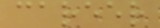career
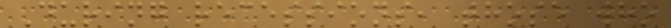During recessions, those who
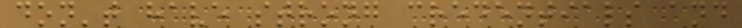don't have strong credentials and
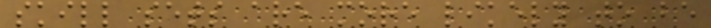skill sets are more likely to be
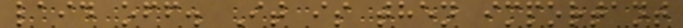laid off. It is then important
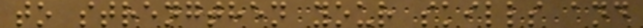to strengthen your skills and
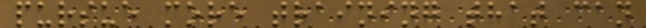pursue more training that can
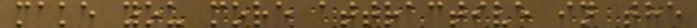make you more attractive in the
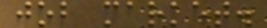job market.
